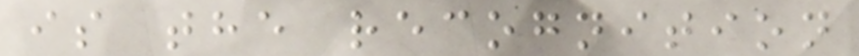is the recognition
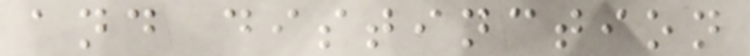and distinction
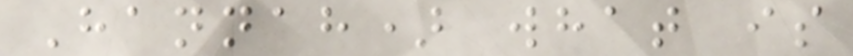Hannah) what is
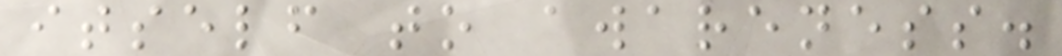itself to awareness.
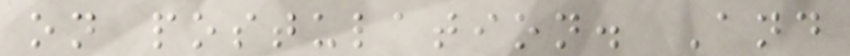on postulation. And
